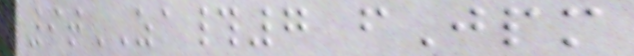9tZA#7 fJpm
